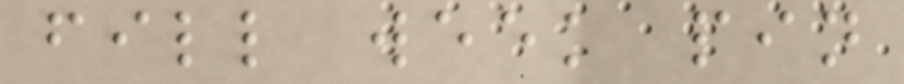fill week pin
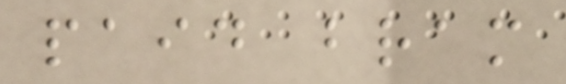paid bram
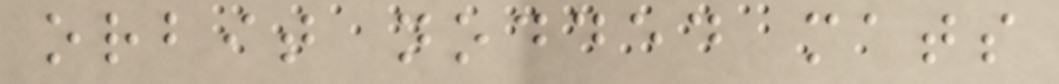orbit nodded mats
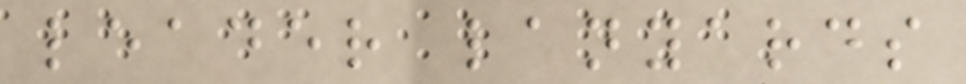leader lanyards
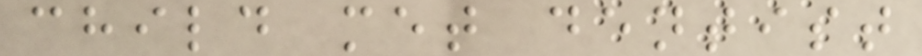child met dentist
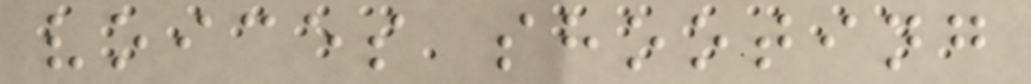voices shooting
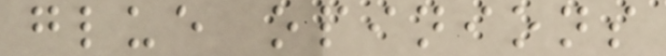glue opinions
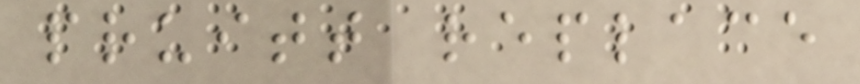pruitt replace
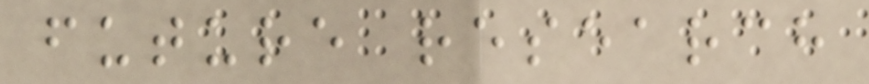future research
